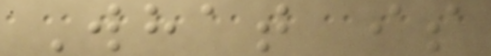What is
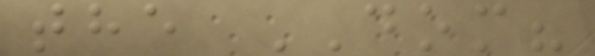the DOM?
